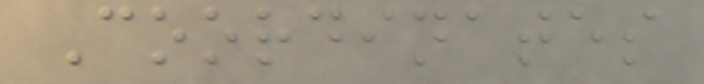Coordinates
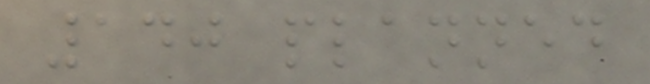140 planned
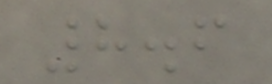8.6
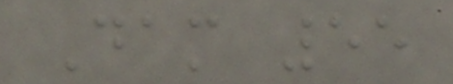Dam 55
